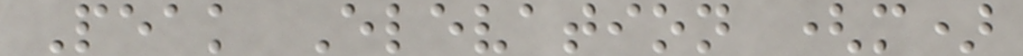Peak Elevation (m)
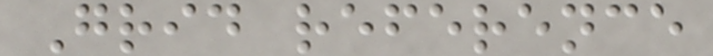Grid reference
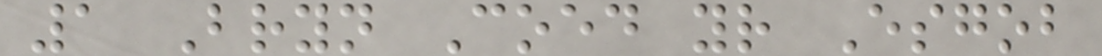1 Bryn Coed yr Esgob
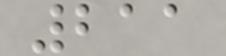211
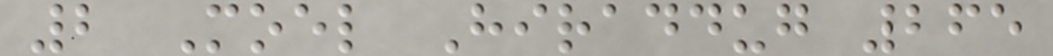2 Moel Hiraddug 265
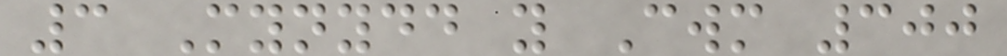3 Mynydd y Cwm 300
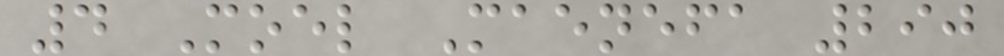4 Moel Maenefa 290
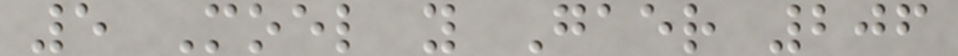5 Moel y Gaer 206
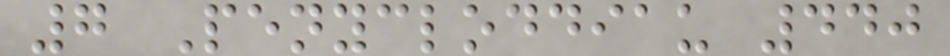7 Penycloddiau 440
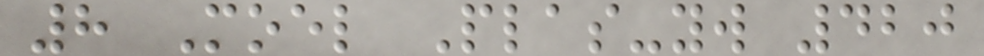8 Moel Plas-yw 420
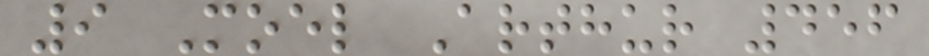9 Moel Arthur 456
